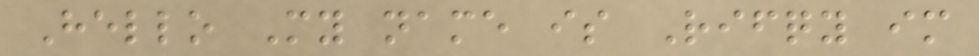Hello My name is Rifqy im
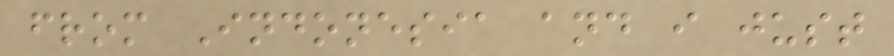from Indonesia and i just
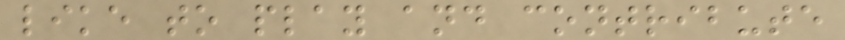like to play and contribute
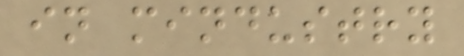in mindustry
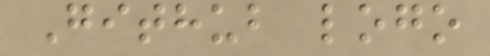Github logo
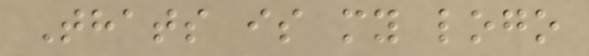Thats is my logo
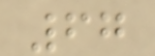67
